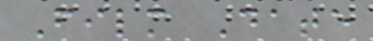Film Date
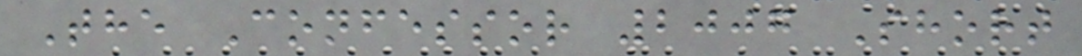The Confessor 2007 Short
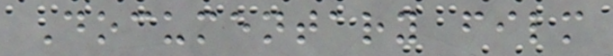Documentary film
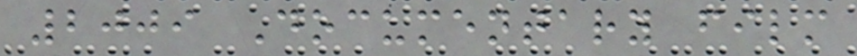2009 Documentary film
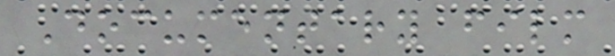Documentary film
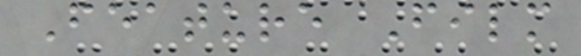Feature Film
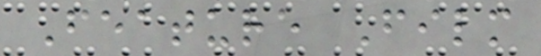Feature Film
